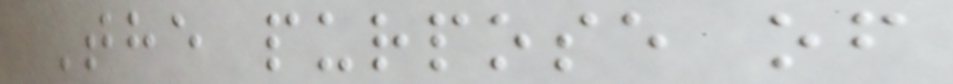The purpose of
